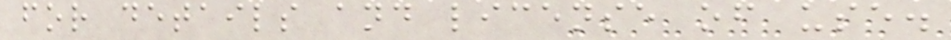for details and license of use.
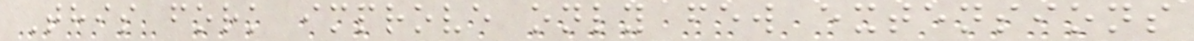This fork improve only few extensions
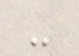-
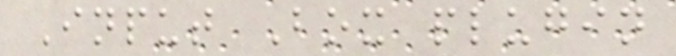Input Box plugin
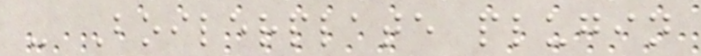- Boilerplate plugin
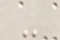-
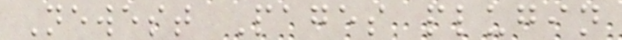Newest Pages plugin
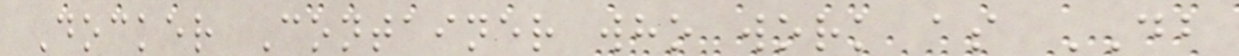Docker Container who work as DB
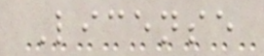License
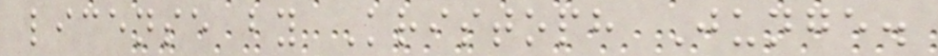license by Kristoph Junge.
